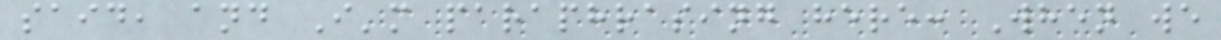said, and I'm paraphrasing here: When we
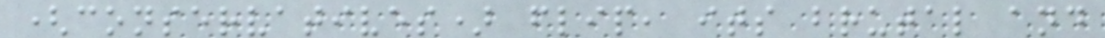(conservatives) flip, its brutal and
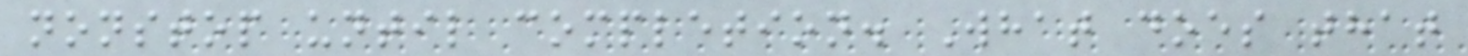nonstop until completion. What does that
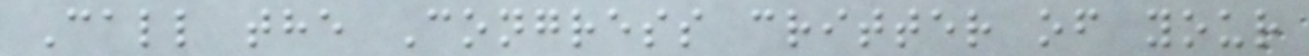Call the Congress critter of your
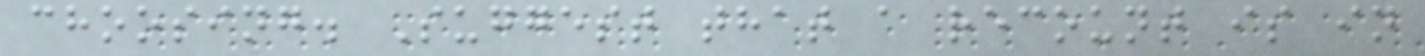choosing. Suggest that a recount is in
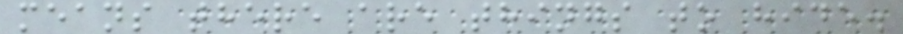means there are things to hide.
